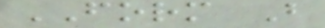FORM B
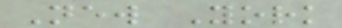New York
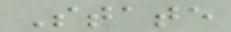State
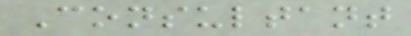Consultant
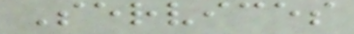Services
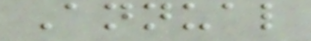Annual
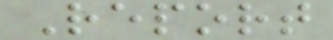Report
